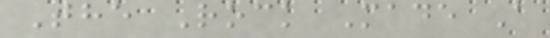The Rock Made A
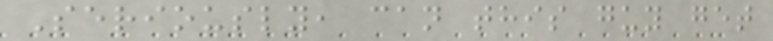Seriously, can this guy get
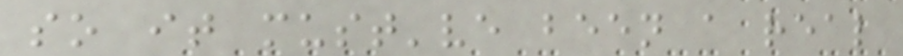so it must've been a real
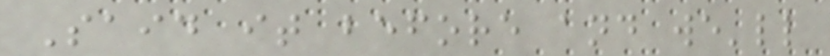Said it before and we'll
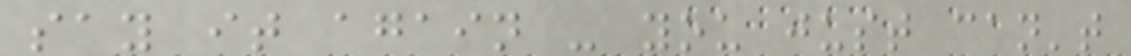say it again - you just can't
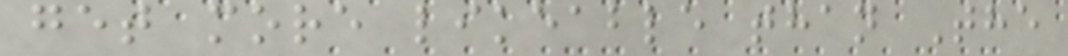get more likeable than The
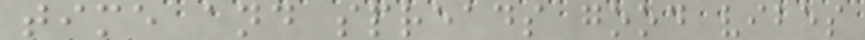time and spreads good vibes
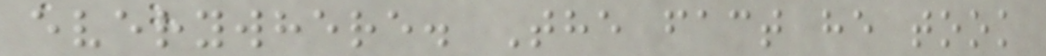everywhere. The fact he took
